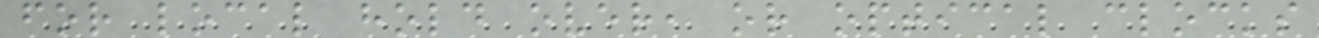for local hold over, or optical clocks
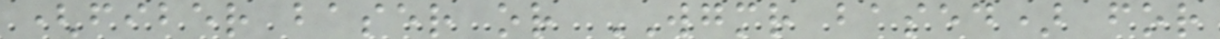(fiber baser or WGMR based) for
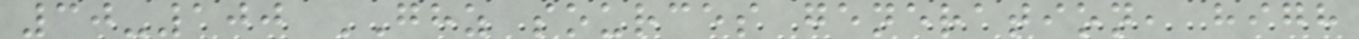30-100 GHZ sources generation, high
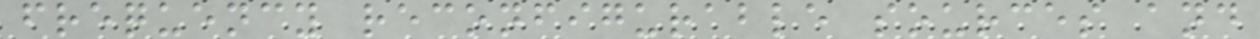frequency reconfigurable sources and
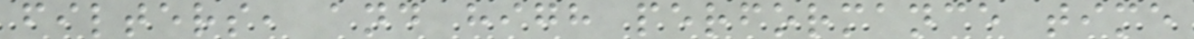filters, and high performance time
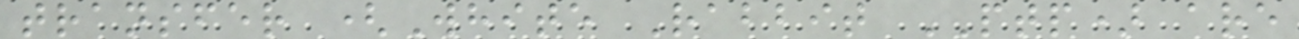transfer (White Rabbit PTP) are
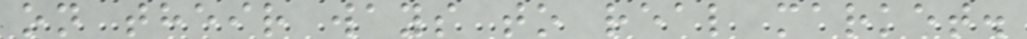on their ways to real market.
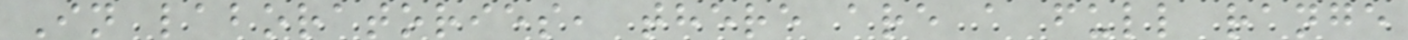In laboratories, there are a full range
